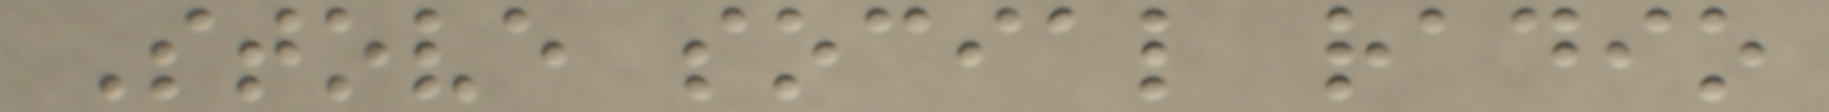Stove social radio
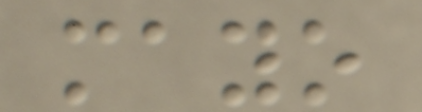mayo
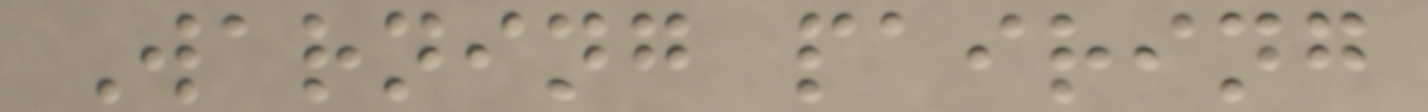Warning pairing
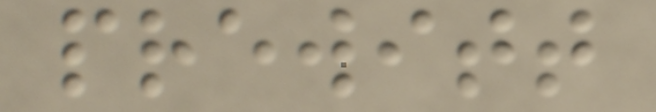prewitt
